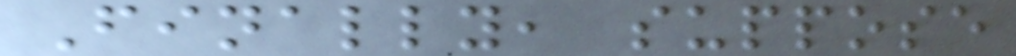Finally, suppose
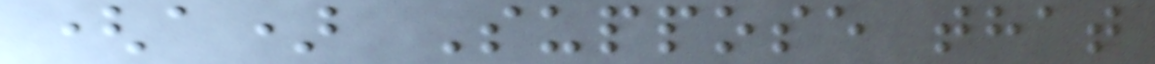(a) Suppose that
